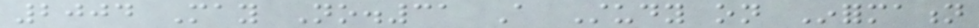2004 May No.31 A Study on Information
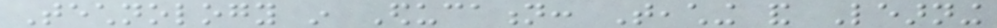Technology in Education: Teaching and Learning
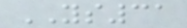YS31
